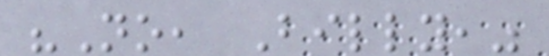"No, Billy,"
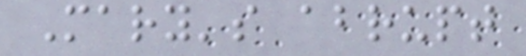Mary's abrupt
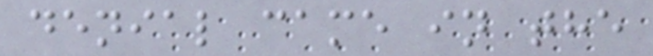denial came in the
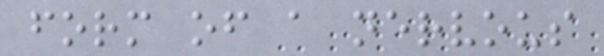form of a nervous
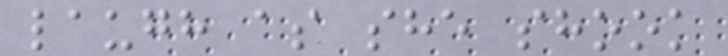laugh as she shook
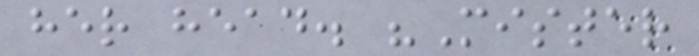her head. "Mister
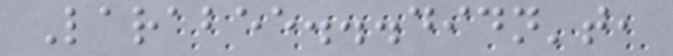Larabee...didn't,
